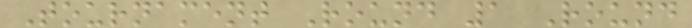Tournament Round 1 Round
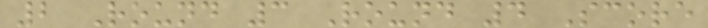2 Round 3 Round 4 Score
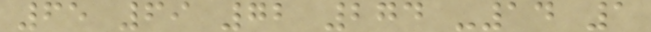65 69 72 274 -14 1
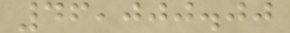46,000.00
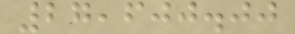27,600.00
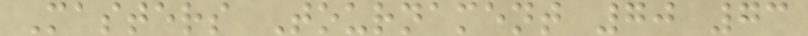Masters Tournament 70 73
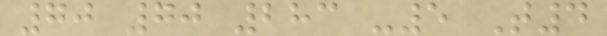70 70 283 -5 T4
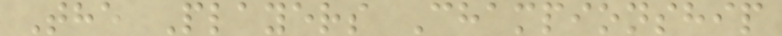The Players Championship
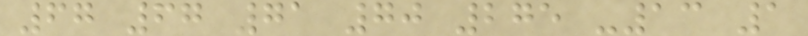67 67 71 70 275 -13 1
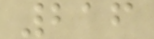216
